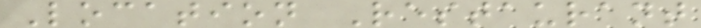Location Restaurant
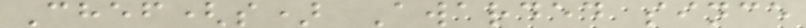Chef(s) Awarded since
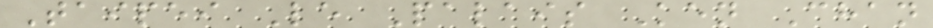Taipei Le Palais Ken Chan
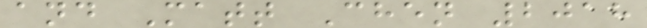and Matt Chen 2018
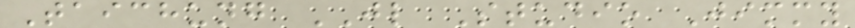Taichung JL Studio Jimmy
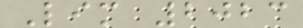Lim 2023
